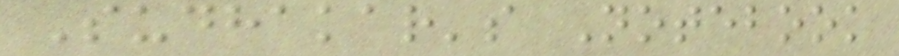Sudhakar's Notebook
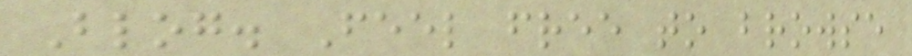Blog. Feel free to browse
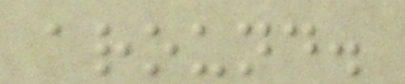around.
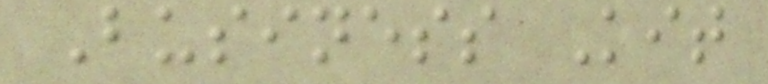Business Kit
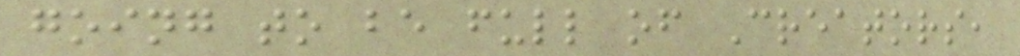going to be full of Creators,
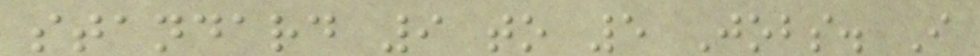standard 9 to 5 Jobs. I
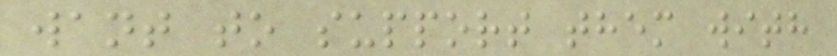want to support them with
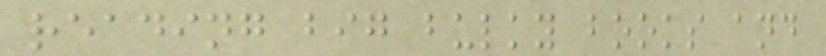reading big bulky books and
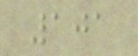101
